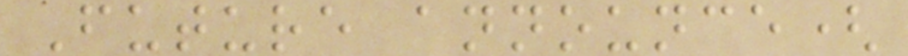Future announce(
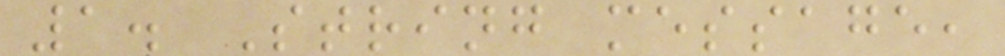1. String message,
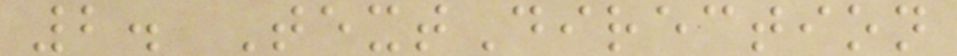2. TextDirection
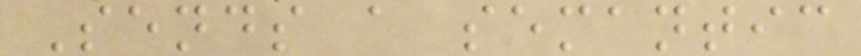Sends a semantic
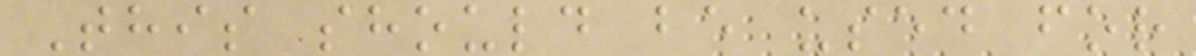This should be used for
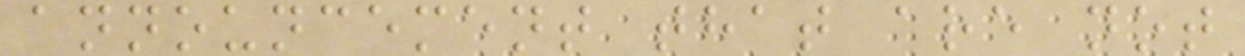announcement that are not
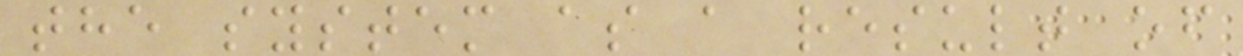the system as a result of
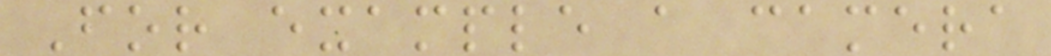For example a camera
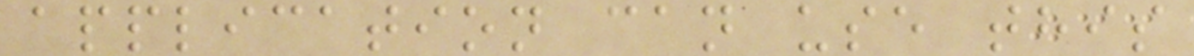application can use this
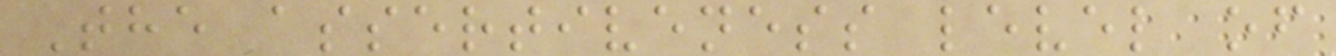The assertiveness level of
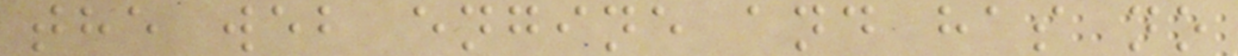the web engine and has no
